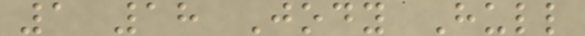1 18 Jody Hull
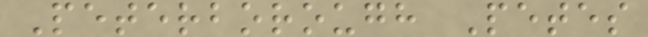Peterborough Petes
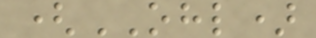(OHL)
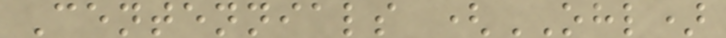Centennials (OHL)
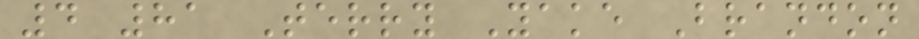4 81 Terry Yake Brandon
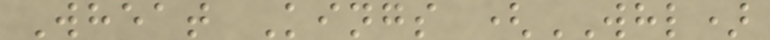Wheat Kings (WHL)
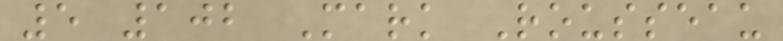5 102 Mark Rousseau
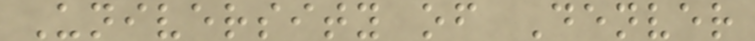University of Denver
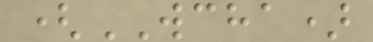(WCHA)
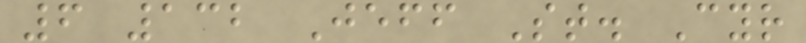6 132 Jeff St. Cyr
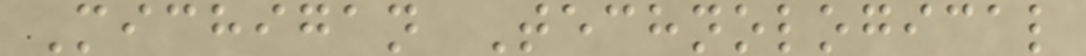Michigan Technological
